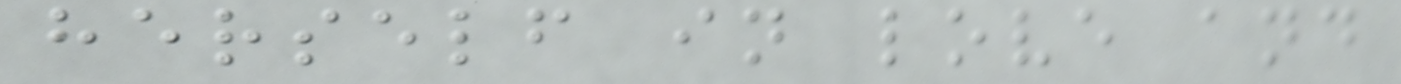herself in love and
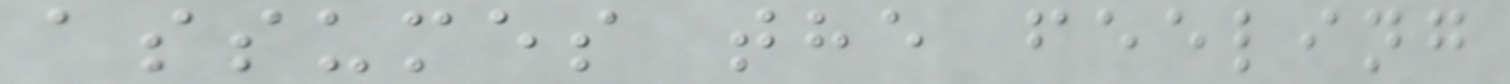assumes the feeling
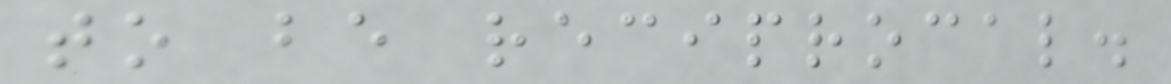to be reciprocal.
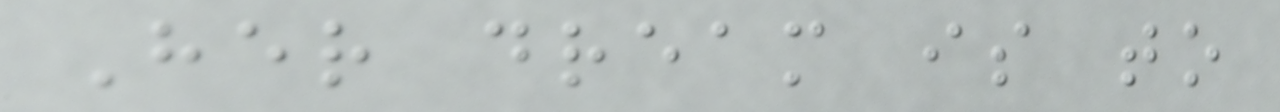Her dream is to
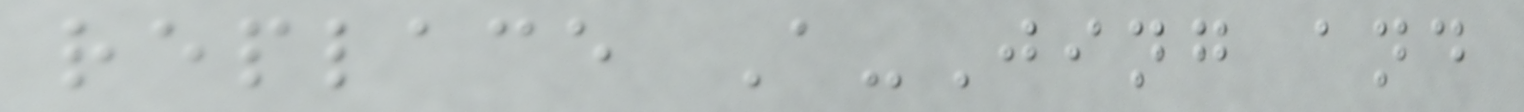replace A-Jing and
